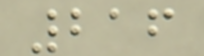216
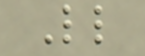Ll
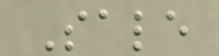Sale
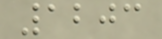1203
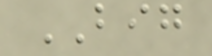BIG
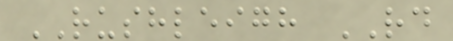RUSHLEIGH RD
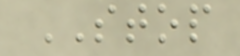STOP
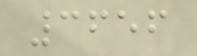3656
